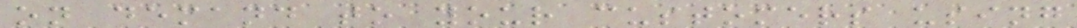on demand to your customers using
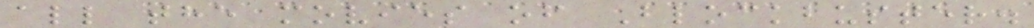all the movies of Blockbuster.
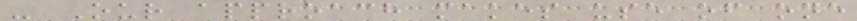- Our approach makes use of one
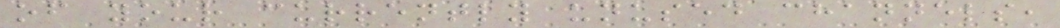of your currently unused channels,
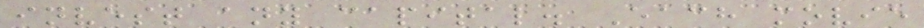invest any capital. Each movie
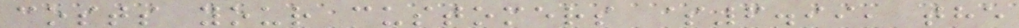costs your customers $6.99, the
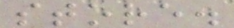store.
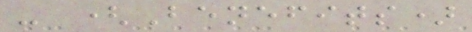- (Benefits)
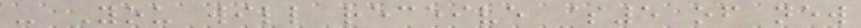- You will receive $5 of new
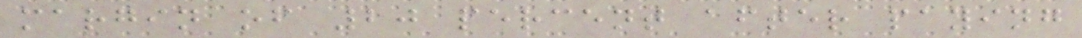margin of 20 percent after paying
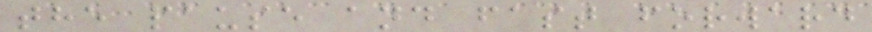the pause and fast forward
